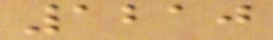1210
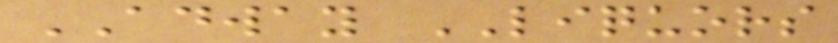ADWAY LIQUORS
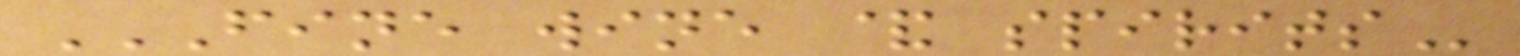FINE WINE & SPIRITS
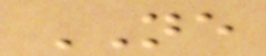NE
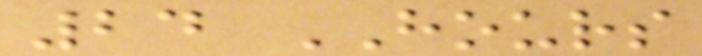24 HOURS
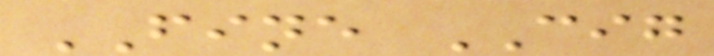FINE CIG
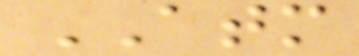ATM
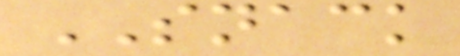SNACK
